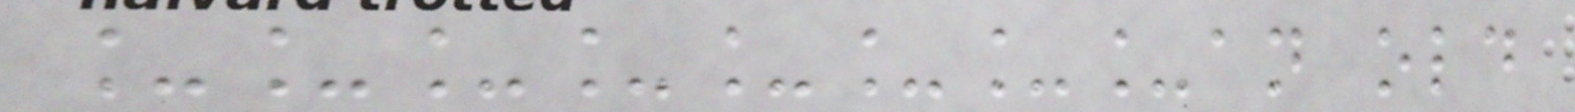________an old
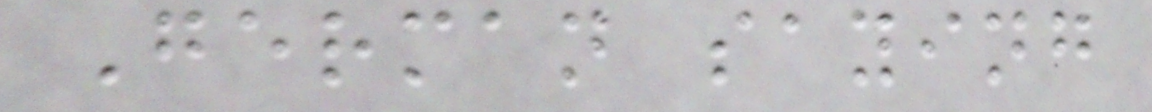German saying
